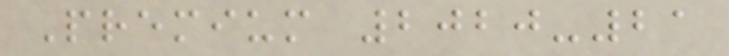Premium 2020-21
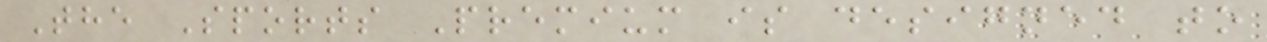The Sports Premium is designed to
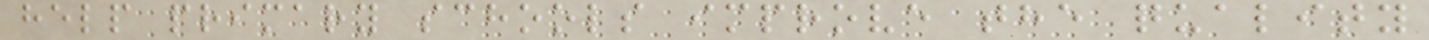help primary schools improve the quality
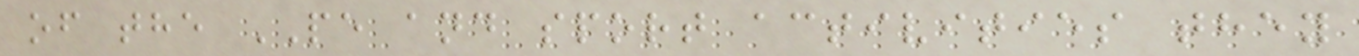of the PE and sport activities they
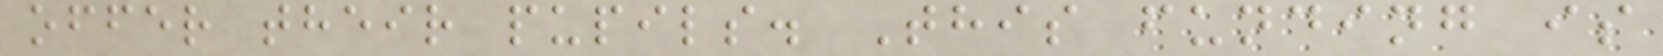offer their pupils. This funding is
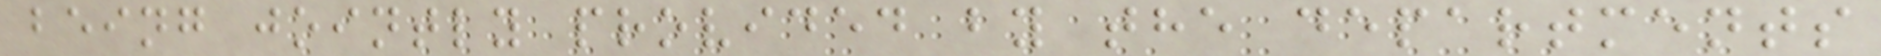being jointly provided by the departments
